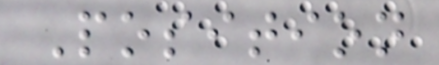Position
